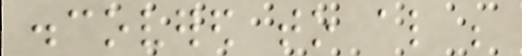discovered to also be
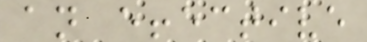an effective
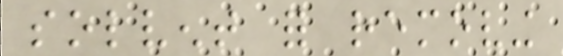solvent for removing
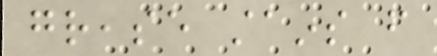grease stains from
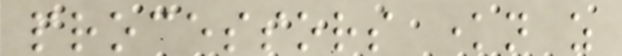processors known as
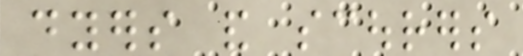dyers and scourers
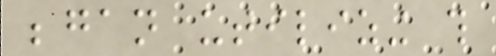began utilizing this
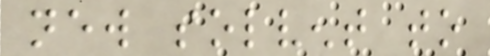new solvent to
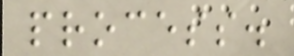process.
